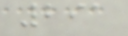291
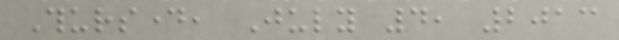Thursday, July 4, 2013
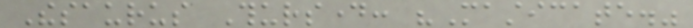Thesaurus Thursday: "Masticate."
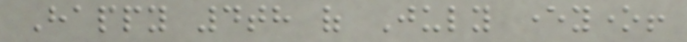Happy 4th of July everyone!
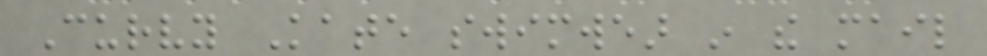Curvy Kate swimwear in the mail
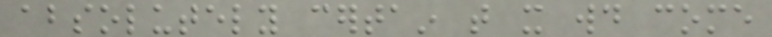absolutely certain that it would come
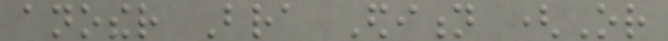another Bra Edition (Or
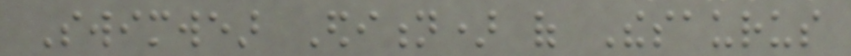Swimwear Edition) of Thesaurus
